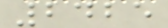2425
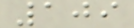109
